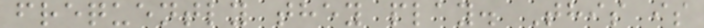frequently they play. This is
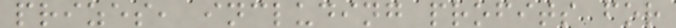prizes, including profits for
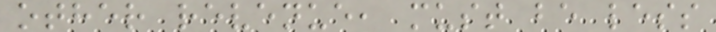other revenue, must be less
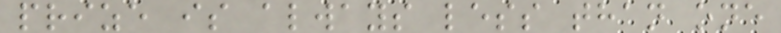prize is always less than one
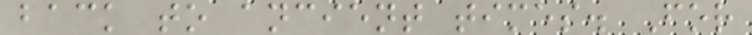back to ancient times. For
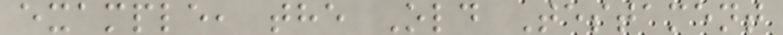example, the Old Testament
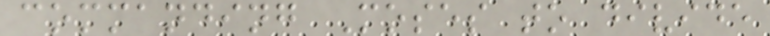commanding Moses to divide
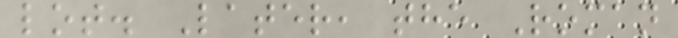lot. Later, the Roman
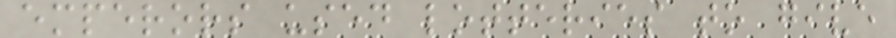emperors used lotteries to give
